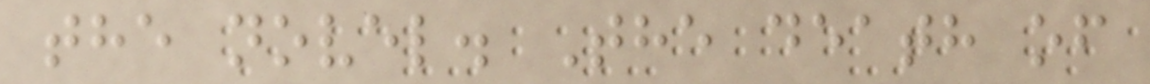the novel. The death of
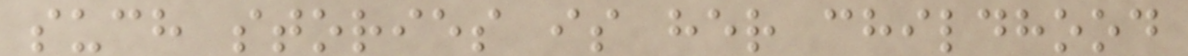such stories is her childhood
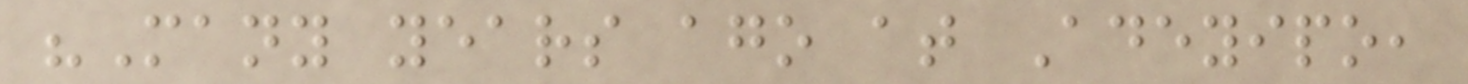"Many years ago at Adeyipo,
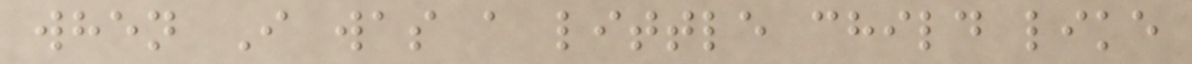when I was a little child like
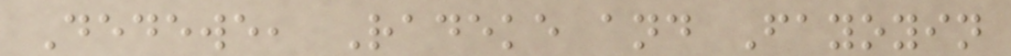Dedewe, Radeke and Fayoyin
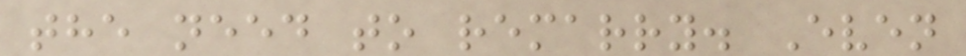the need to remarry. Even
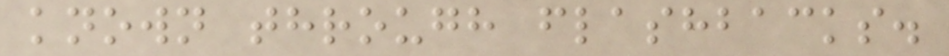known through flashbacks.
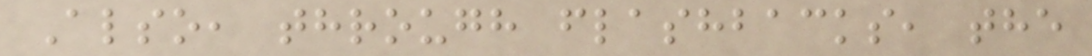Also, through flashbacks, the
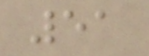51
